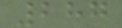287
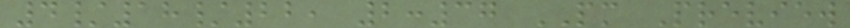4/18/22, 2:37 PM Preview
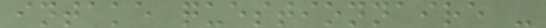intake questionnaire -
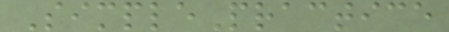SimplePractice
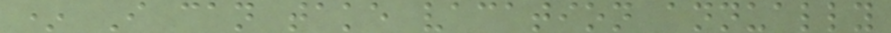* I can take vacation annually
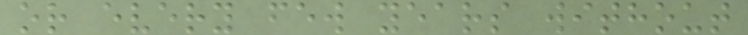or every few years without
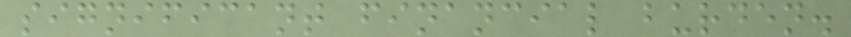significant financial burden.
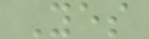Yes
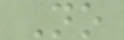No
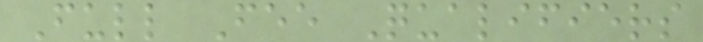Full Fee Qualifiers
